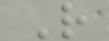R
